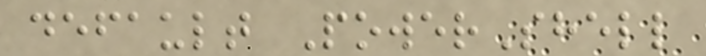default PowerShell
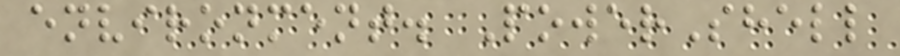environment. PowerShell
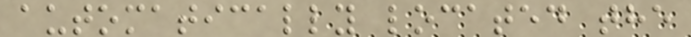automatically located the
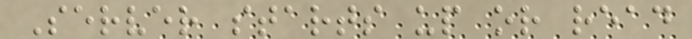Server starts up or read
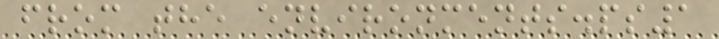from the environments.ps1
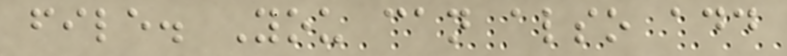file. You can also add
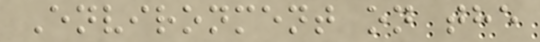Environment on the
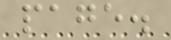page.
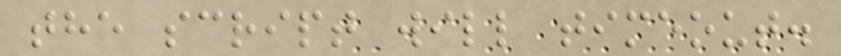the script will timeout.
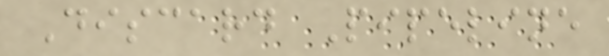Discard Pipeline
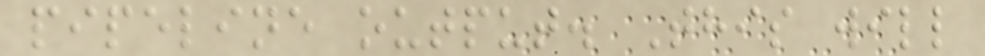pipeline output. This will
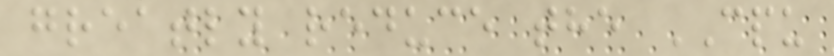greatly reduce the CPU
